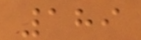189
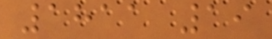1811 19
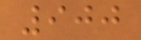900
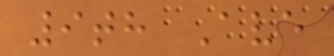9th Ave
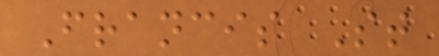Francis St
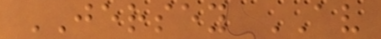JERSEY AV
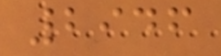2946
